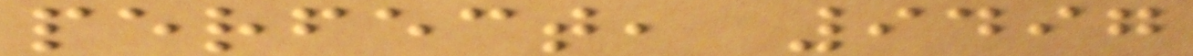perfect, 9497
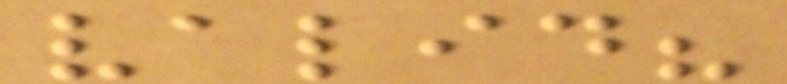valid?
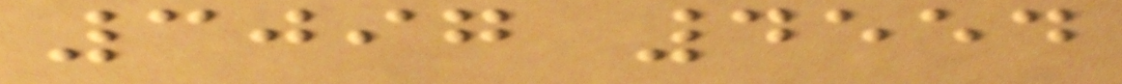3097 4554
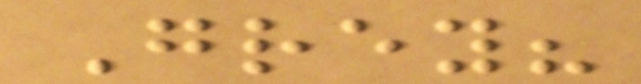Grey?
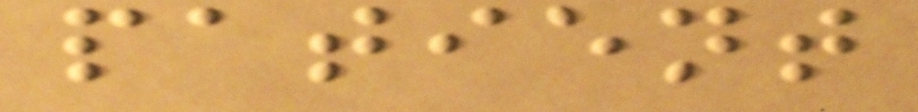patient
